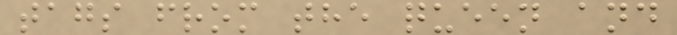tags from the queen and
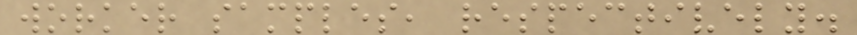worker samples, respectively.
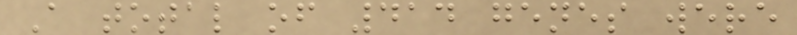A total of 414 genes were
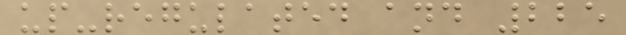up-regulated and 225
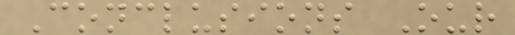Conclusions Our
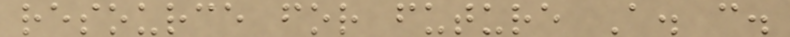resource for future A. c.
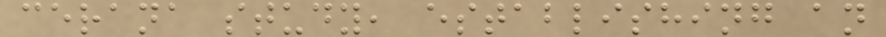cerana study, establishing an
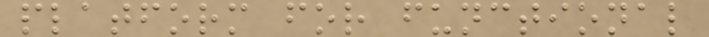platform for functional
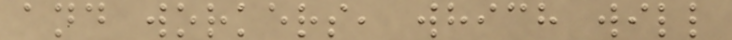and workers, which will
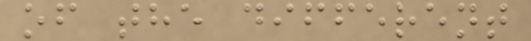of the different
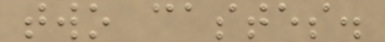two castes.
